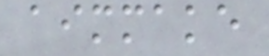aimmake
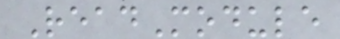ReadModule
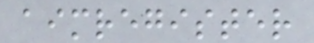aimregister
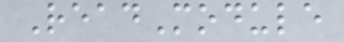ReadModule
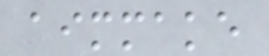aimmake
